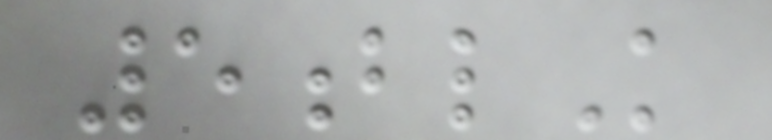5blK
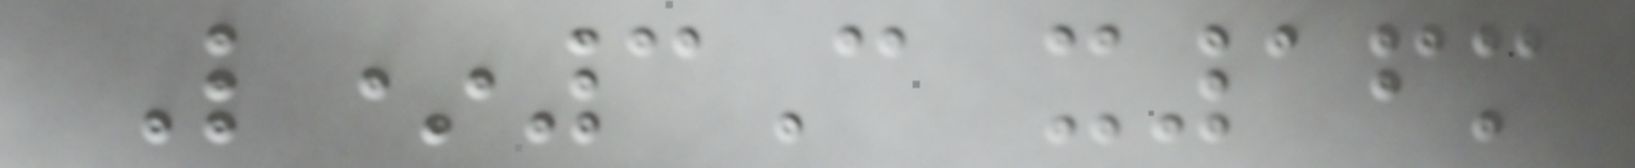L*3C x16m
